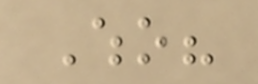Who?
